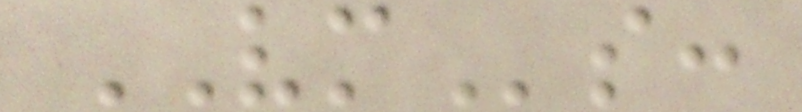VMs:
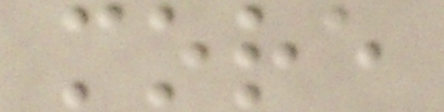more
